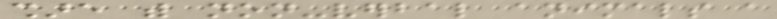share with non-verbal animals a
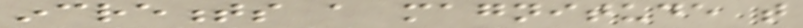increments a magnitude that
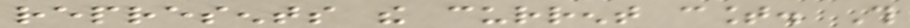represents the current count. This
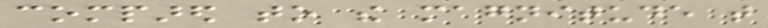compared to the magnitude that
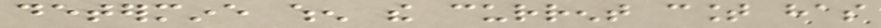determine when the current count has
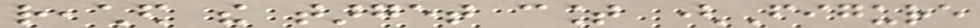reached the target count (Figure
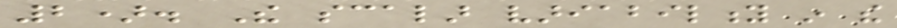2). The scalar variability in the
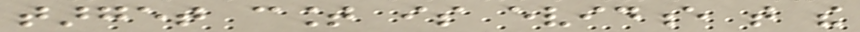target count is evidence that the
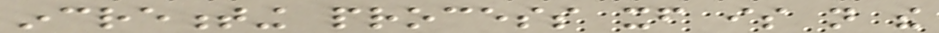incrementing process itself is not the
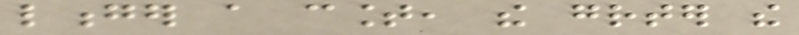longer a count, the greater the
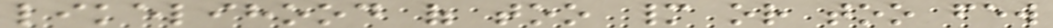likelihood of too many or too few
